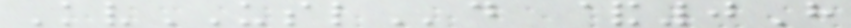KvUSLd &0H
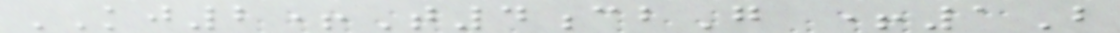KJ2+T4cbG +1B
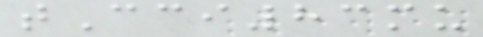tCci83mu
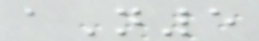aN5
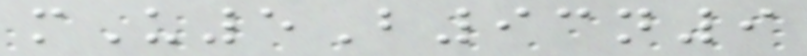mU5B93n9
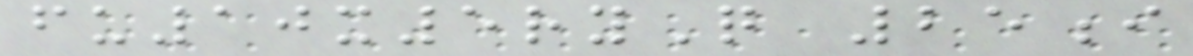fu10x5ryQ 25i
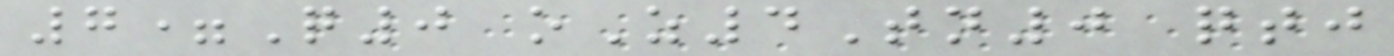7=Q0 oZ4Tn0 qtj
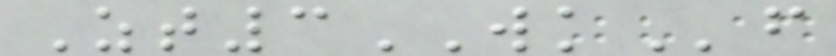Zt3WKf
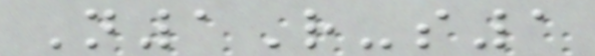N1R-s1
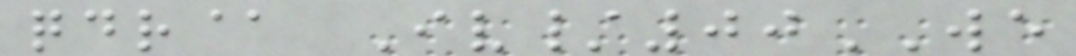qdr@ Iv/00WE
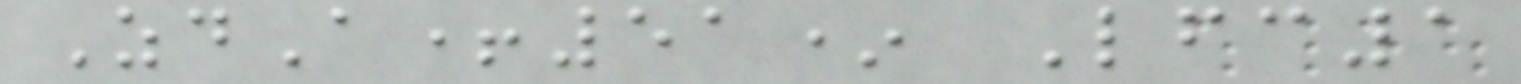ZdA+51* Lfc1
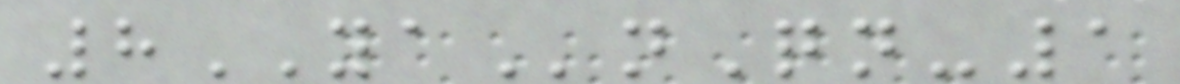8YAnQn-1
